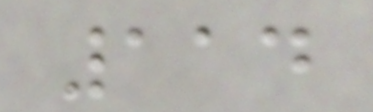114
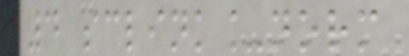4 sclink_norm
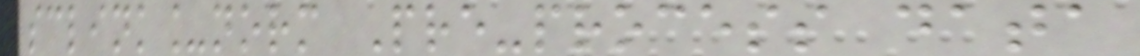sclink_norm Pre-process data
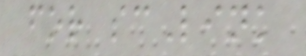for scLink
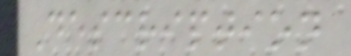Description
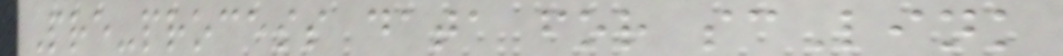Pre-process data for scLink
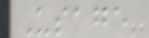Usage
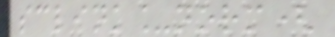sclink_norm(
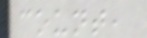count,
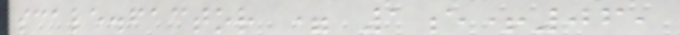scale.factor = 1e+06,
